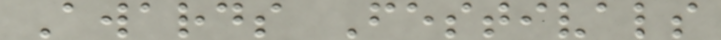Awards Festivals
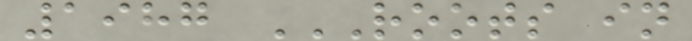1987 ROOTS IN
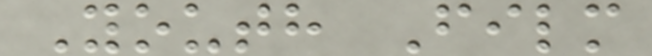Youth Film
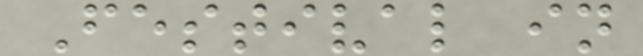Festival in
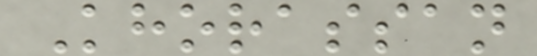Khorassan
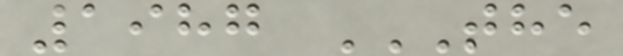1987 THE
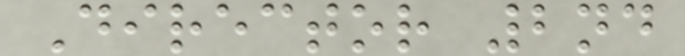Director 2nd
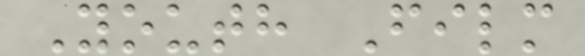Youth Film
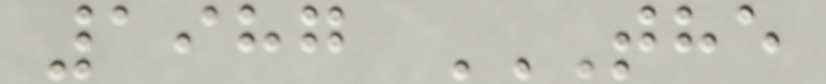1987 THE
